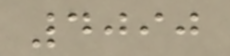4090
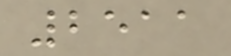2511
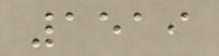1519
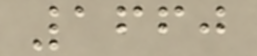1660
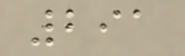291
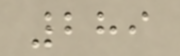289
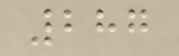287
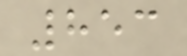853
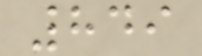849
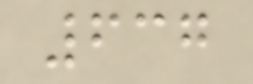637
